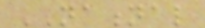NATIONAL
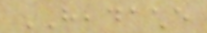HEADACHE
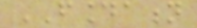FOUNDATION
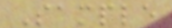Sample
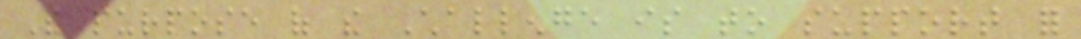The purpose of the Challenge is to support for
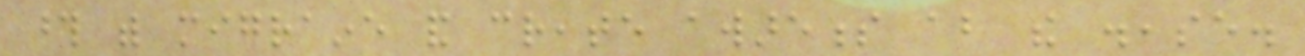those with migraine and create awareness about the disease.
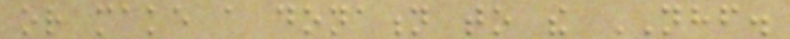or make a donation to the NHF.
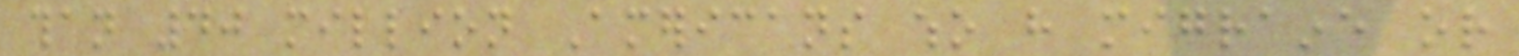than 40 million Americans who have migraine or
